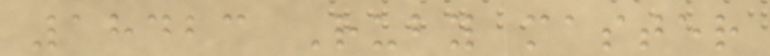18423 Ruby master
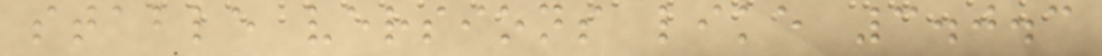stable versions like 3.0.3
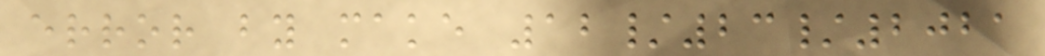error by make 12/23/2021
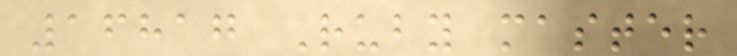16817 Ruby master
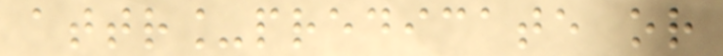attr_predicate or
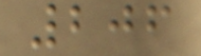206
